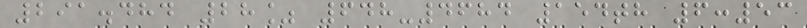291.484 28% 648-4684 154th 6:53
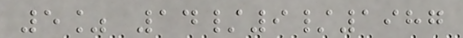5% 14/9/1987
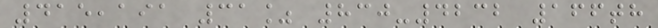415,191 31% 830-4232 166th
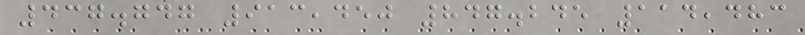437.747 913,450 847.245 114,483
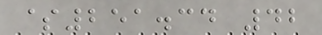$251.34 42
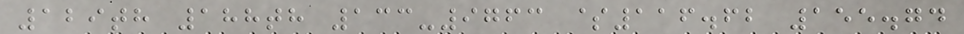129th 188th 133-9763 $116.62 155.74
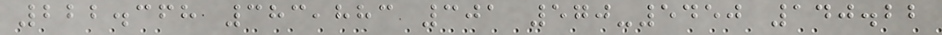222.368 383,883 301 570-5450 140.22
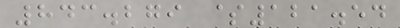843.279 $121.54
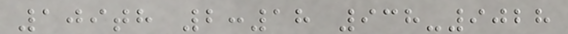109th 2:18 938-9028
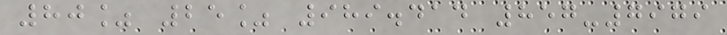80% 25% 989.414 857-7979
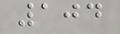104
